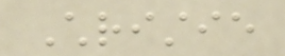Christie
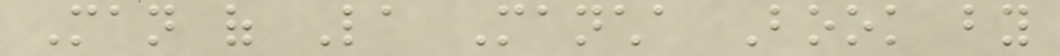Man of La Mancha Book by
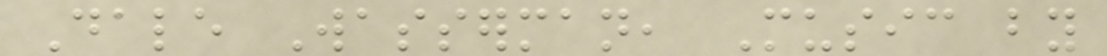Dale Wasserman, Music by
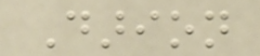Darion
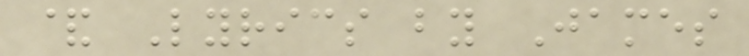& Lyrics by James
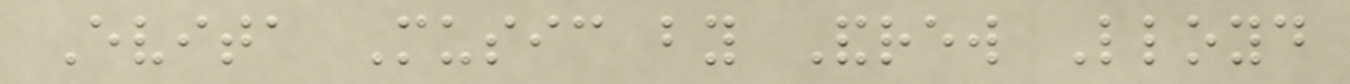Evita Music by Andrew Lloyd
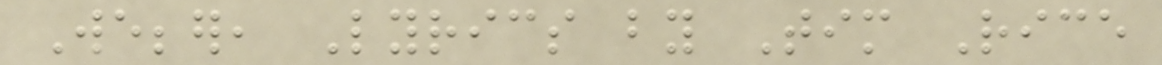Webber, Lyrics by Tim Rice
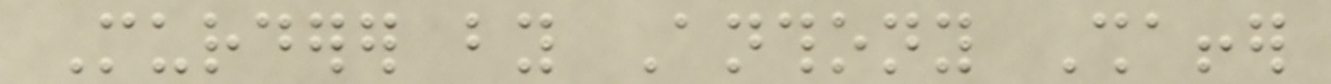Murderer by Anthony Shaffer
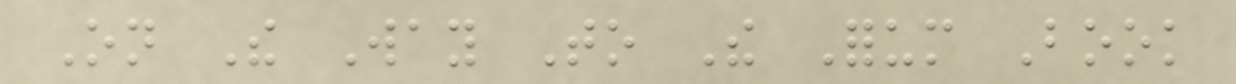On The Way To The Forum Book
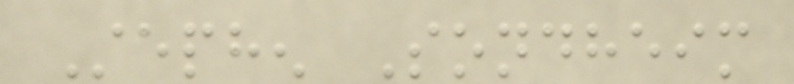Stephen Sondheim
